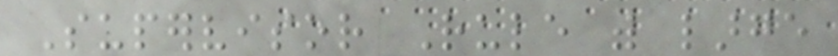Supervisor Rule with large
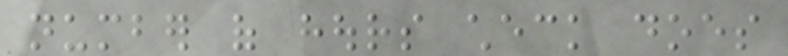number of hours check does
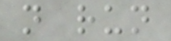not run
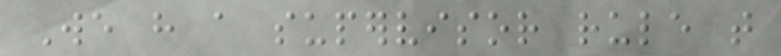We have a supervisor rule that
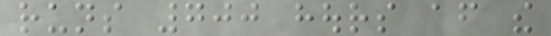runs 700 hours after the
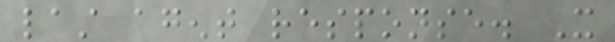last agent response. It
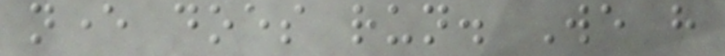never does run. We have
